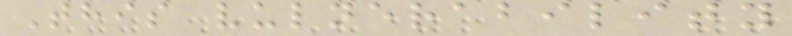This vulnerability
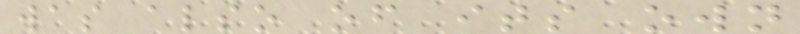was also of its own
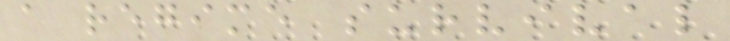a regime survival
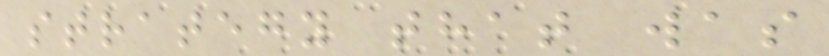strategy that was
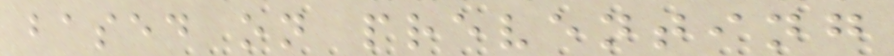based on preventing
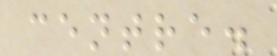centre.
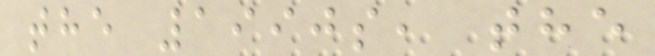the 1990s, the
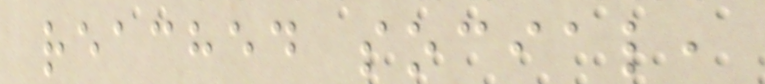reached social,
